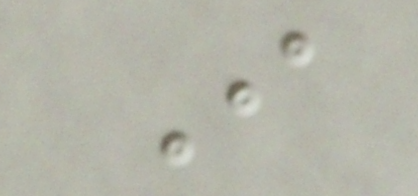I
